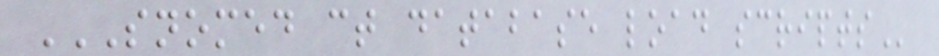SNOMED CT DATABASE LOAD SCRIPTS
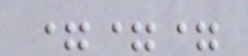===
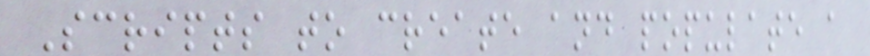Scripts to create and populate a
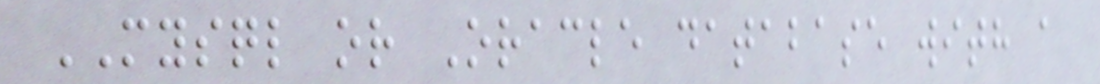MYSQL or Oracle database with a
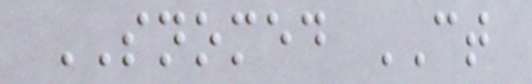SNOMED CT
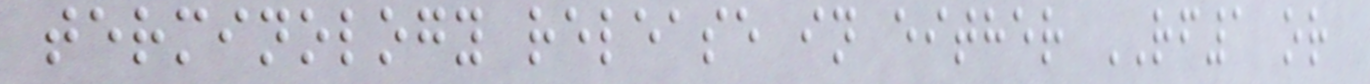terminology release in either RF1 or
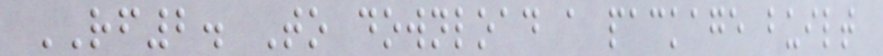RF2. To download a package built
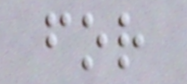for
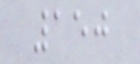150
